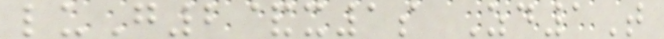luG2&x1s Zd1T
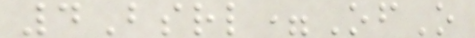4Bsrl=OfO
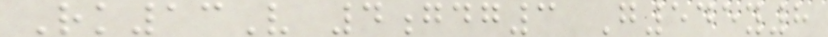Rk13V 4gdg3 G545y8
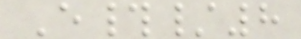E#/8
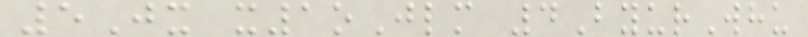5Jx x1oJlm 4ByurWhu
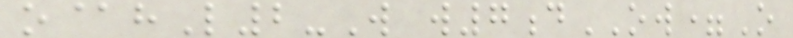o@hL2-W w7dOW=O
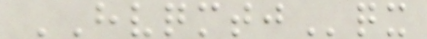HVQMTJqx
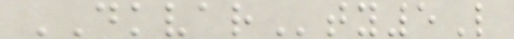DKVARty5L
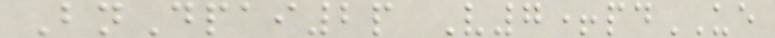BnDpai2p V7+pdUE
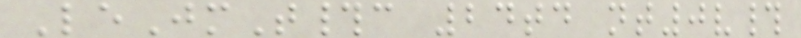LeJmT#c 24td nt0v#
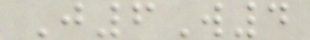J6W4
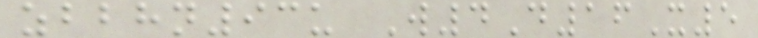zbbhn93u W4D16X5
